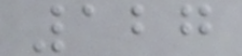127
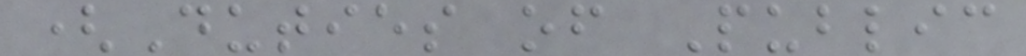(Duties of Public
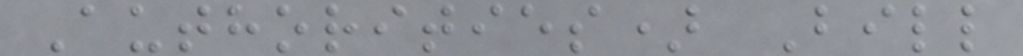Authorities) Bill
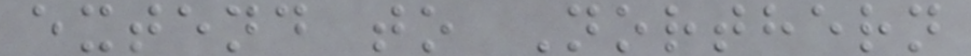extend to Northern
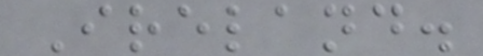Ireland.
